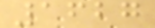1627
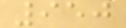950
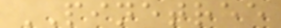PINETREE
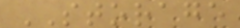STORAGE
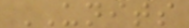UNITS
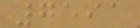7591
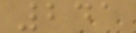241
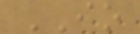IO
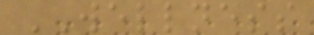WELLNESS
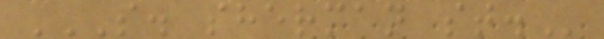S. SHERMAN ST.
